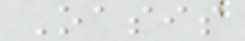Oasis
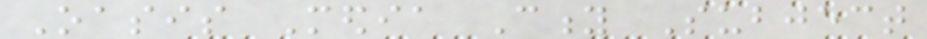Oasis Media City Subject
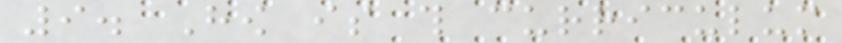9. How is this curriculum
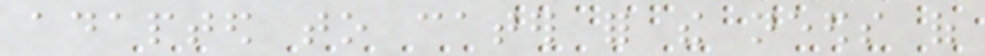adapted to cater for the needs of
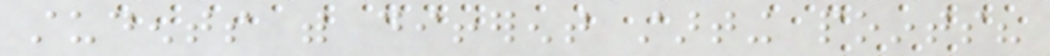students with different starting points?
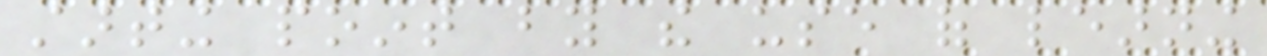starting point by the use of learning
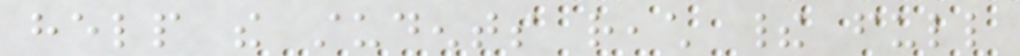help the students reach their full
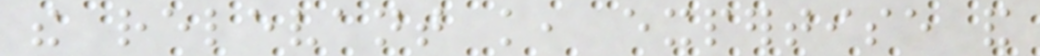the relevant knowledge, expertise and
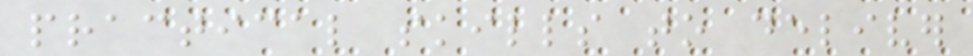practical skills to deliver
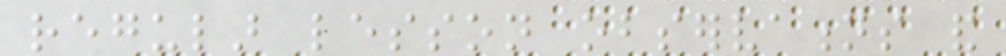regular lesson observations and
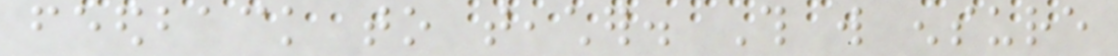feedback to teacher. This will ensure
